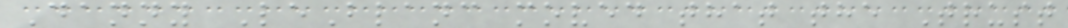Danny LeBlanc moved that the Trust
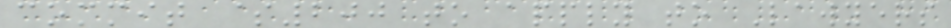commit $200 to apply to Lawyers
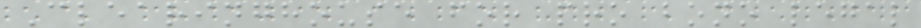Clearinghouse for pro bono legal
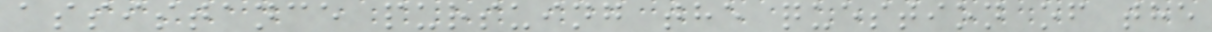assistance pursuing the question of the
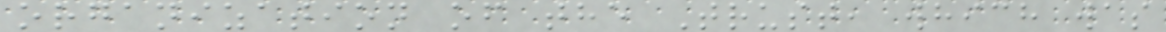organization of the Trust, which was
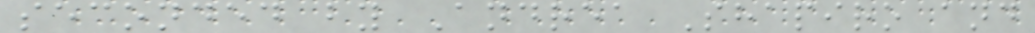seconded by Andrea Shapiro and
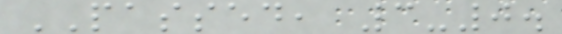PASSED, 3-0.
